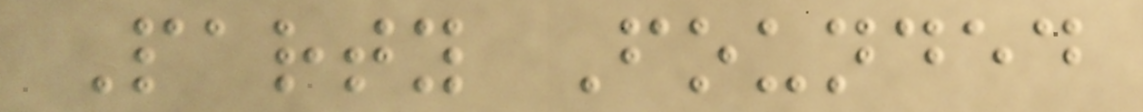Party Founded
